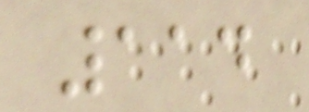114
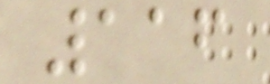116
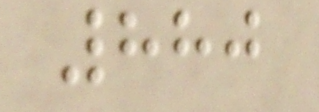880
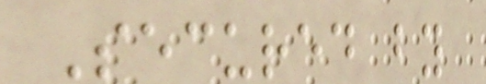Secured by
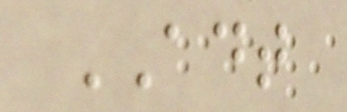ADT
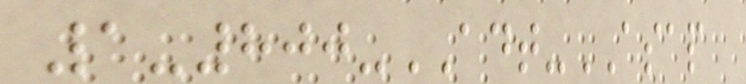1-800-ADT-ASAP
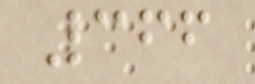366
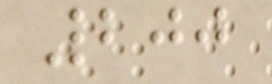200
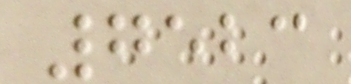7523
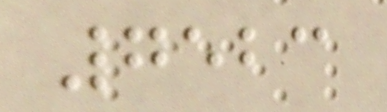7523
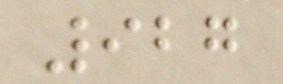927
